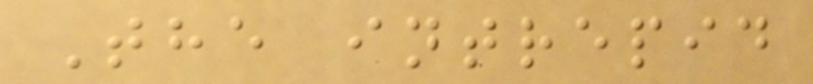The intrepid
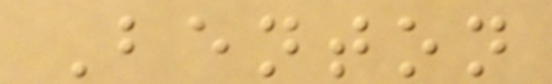Benton
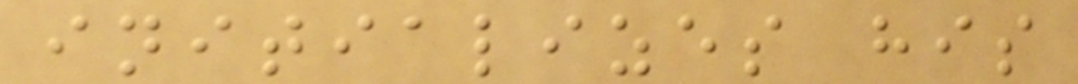initializes his
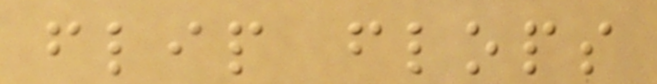flip flops
